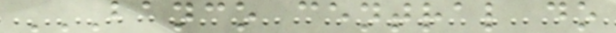BANCO CENTRAL DO
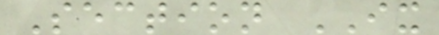Section IX
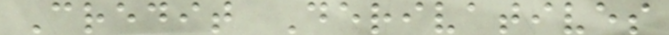Credit Derivatives
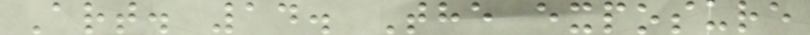Art. 14. The exposure
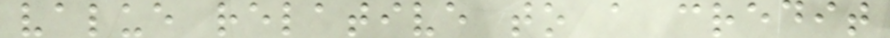value relative to a credit
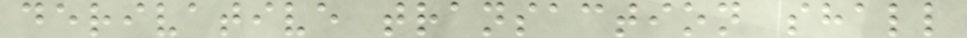derivative transaction shall
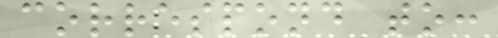correspond to:
